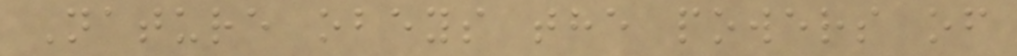Nature obeys the powers of
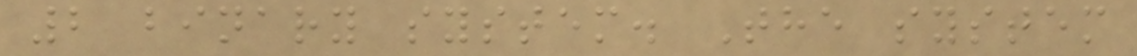2 binary system. The system
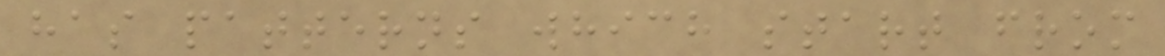has patterns which start from
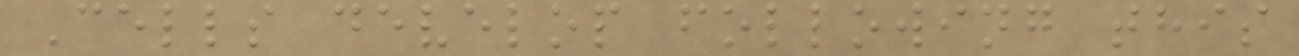Cells develop following this
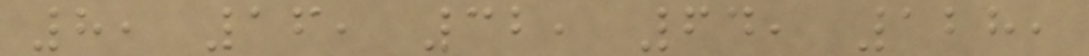8, 16, 32, 64, 128,
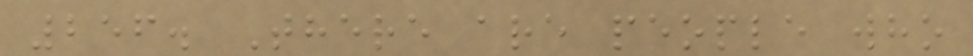256. There are people who
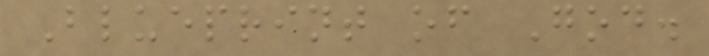Blueprint of God.
